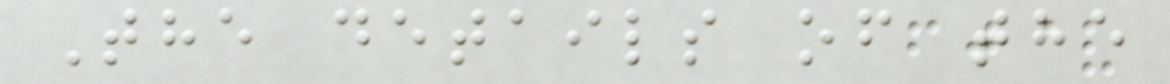The details of the
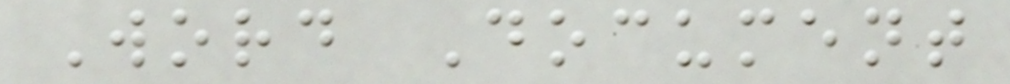Word Document
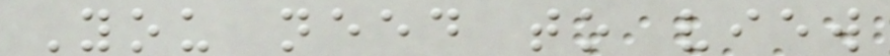You need to view
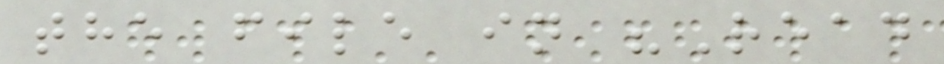the file in "Read
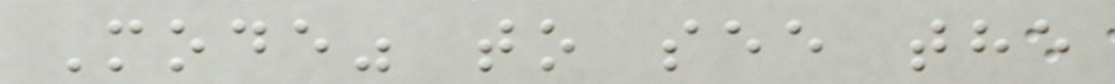Mode" to see the
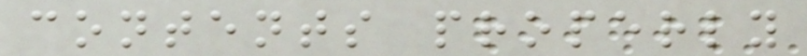contents properly
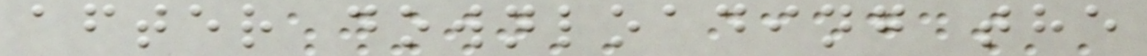after downloading the
